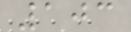103
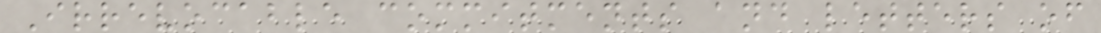Irrevocable commitments and letters of
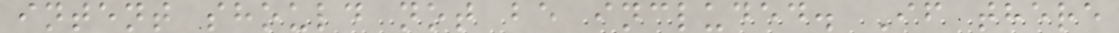intent should not be included. If there
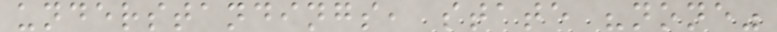understandings, state "none"
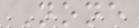None
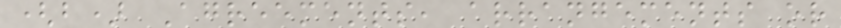(b) Agreements, arrangements or
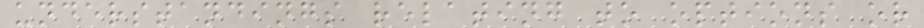understandings relating to options or
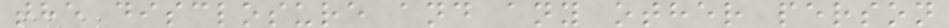the disclosure and any other person
